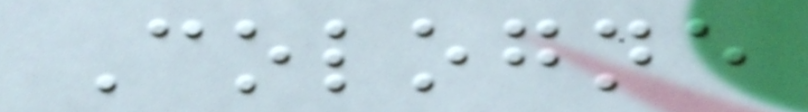Cologne
